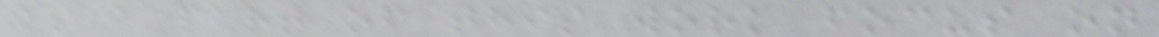as a part of this work focus on
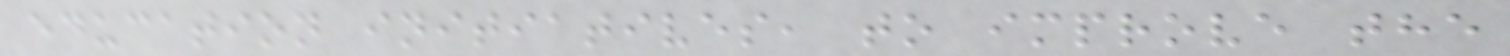education initiatives, to improve the
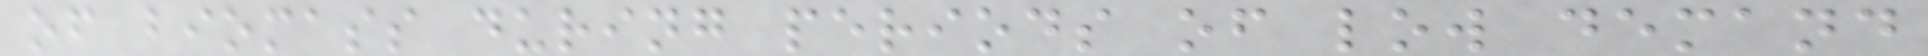of biomass during periods of low demand
